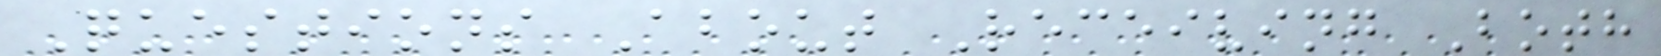Questions About Receiving Both
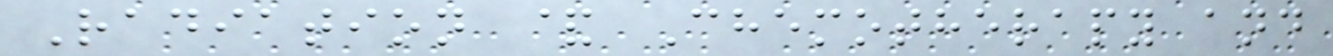Radiation & Chemotherapy and
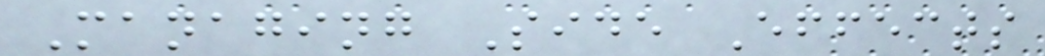Managing Side Effects
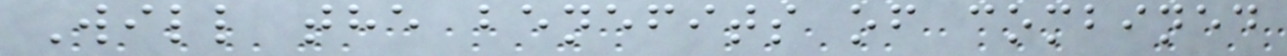Will the benefits of combined
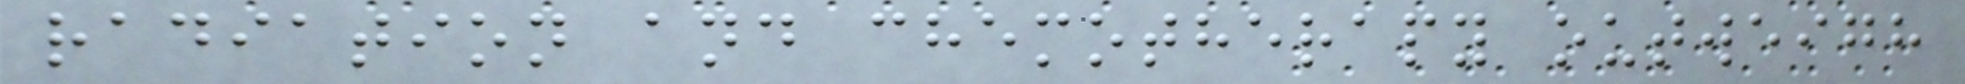radiation and chemotherapy outweigh
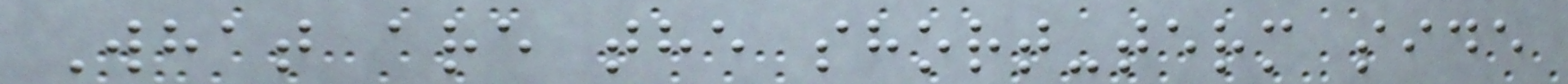What are the short-term side
